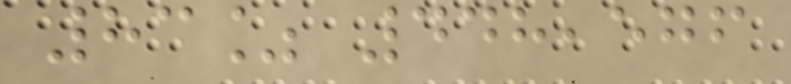83% 448,576
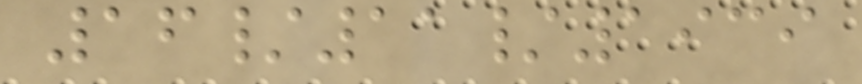16/11/1939
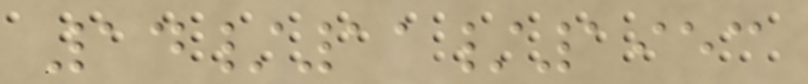14/11/1953
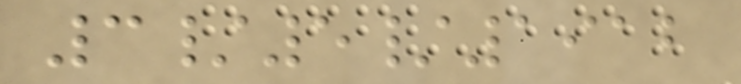3/5/1912
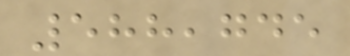588,745
